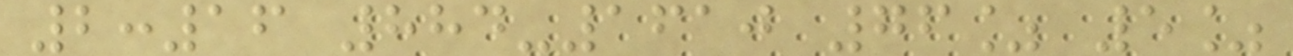2:16 884-1610 76% 5%
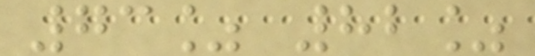73% 82%
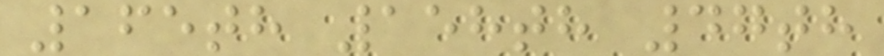165th 158th 47th
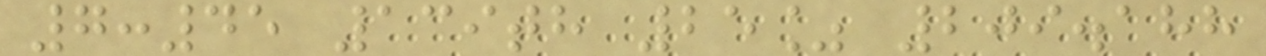7:45 139th 25% 209.188
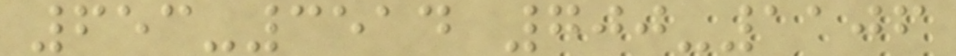653-3514 700-1106
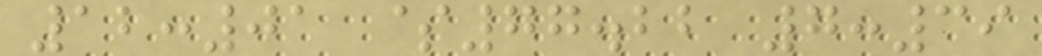12:01 $77.22 7:39
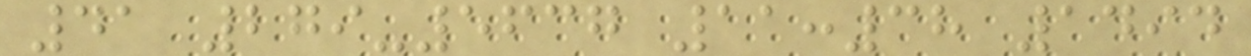41 279-5637 11:38 1494
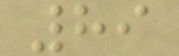89
